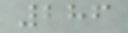286
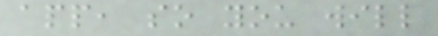app, so you will
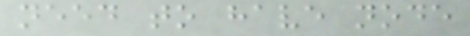need to have node
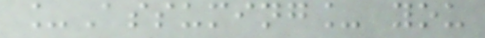_Assuming_ you
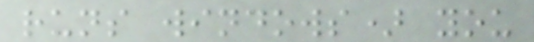runs windows) you
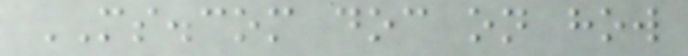MS.com doc on how
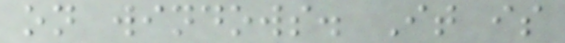on windows. It is
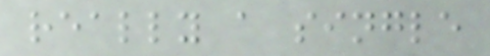really a single
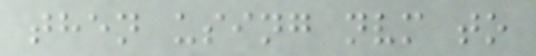then using nvm to
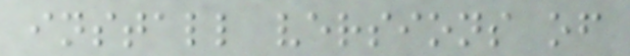install versions of
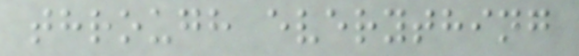through everything
